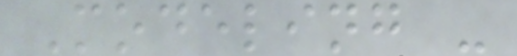Modeling -
